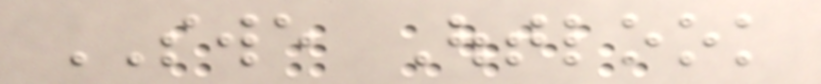SWE Outlook
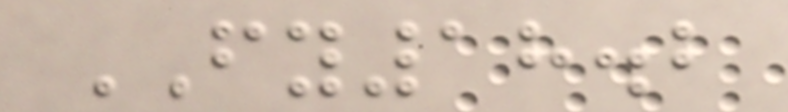FY18.2
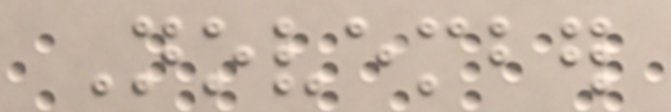November
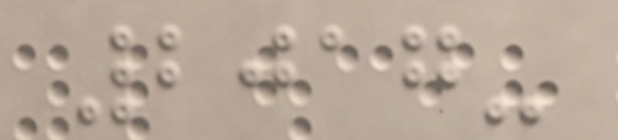2017-
